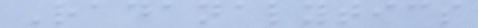Radanalytics
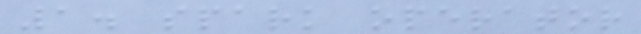1. spark operator
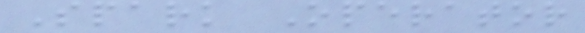Spark Operator
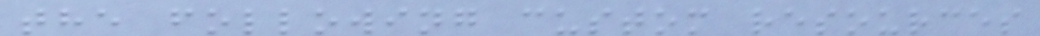the following custom resources
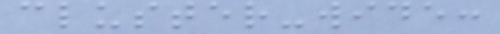cluster-wide:
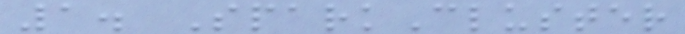1. SparkCluster
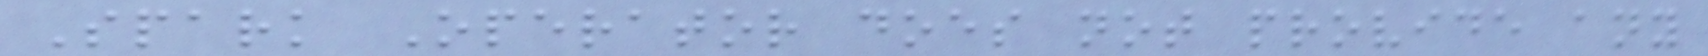Spark Operator does not provide any
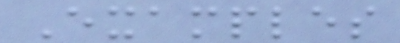Examples
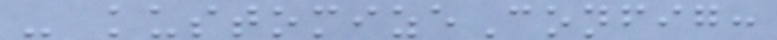- kustomizeConfig:
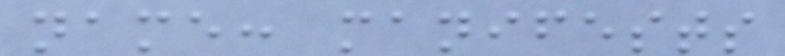name: manifests
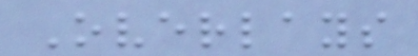Overlays
